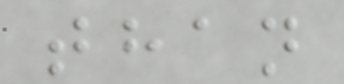than
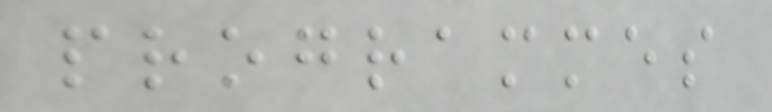programmes
